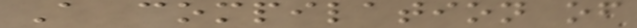A compilation of
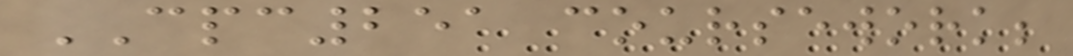CPC251 coursework;
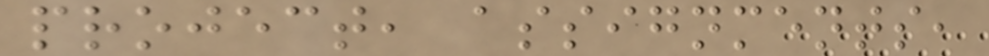project, assignments,
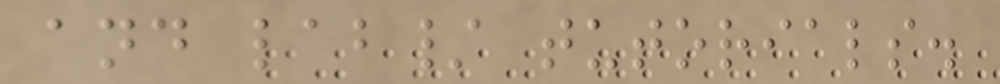and lab/ tutorials.
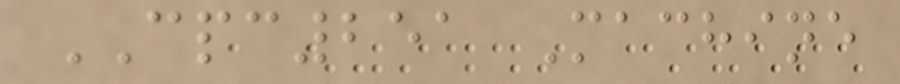CPC251 Machine
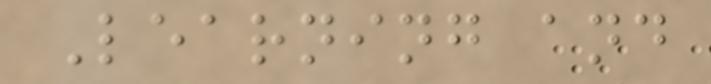Learning and
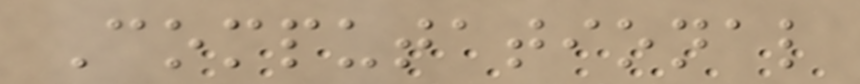Computational
